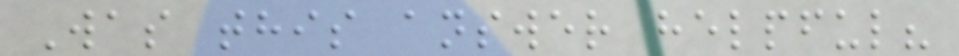Was this answer helpful?
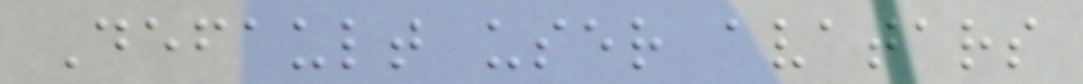Default user avatars
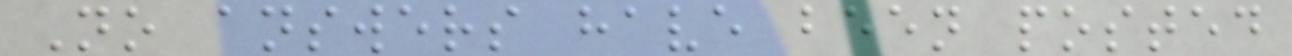No answers have been posted
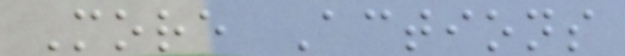More Actions
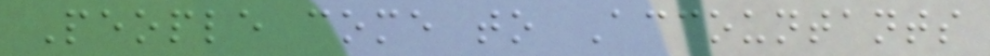People come to Accountants
